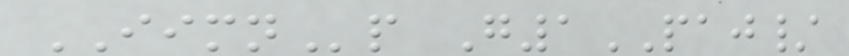IIMNp G1PAJ/
